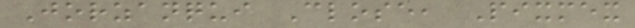Jorzanqui Close, Pixmex
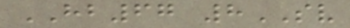HB67 8SV
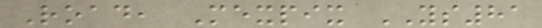Road, Mexpix YS81
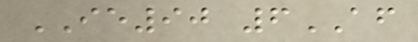IE90 6AF
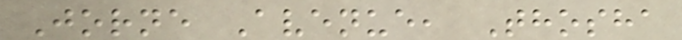Jorne Avenue, Thosha
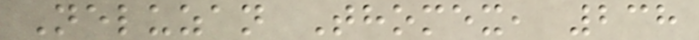Neluzan Thomex, 238
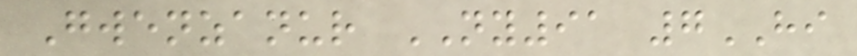Gwenzanur NY91 7HI
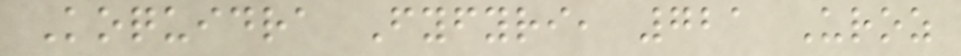Koquidra Fyfyri, 721 Uroz
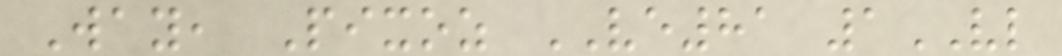Way, Pixoz VE81 1VL
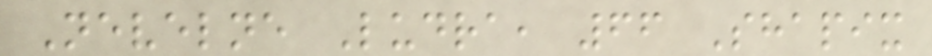Nevelne Ludra, 66 Shapix
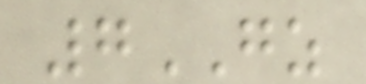7GZ
